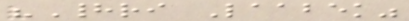"Hadri Laabek"
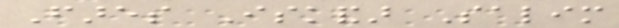Fares Iskandar Salim
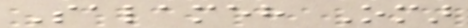Salameh Omar
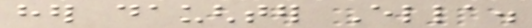her daughter Ella.
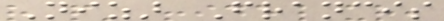Nizar Francis
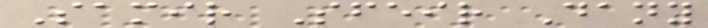Samir Sfeir Dany
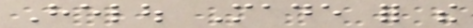Helou Made for the
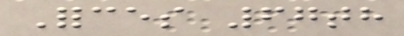Forces 67th
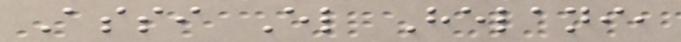Assi El Helani,
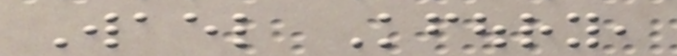Wael Kfoury,
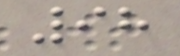98
